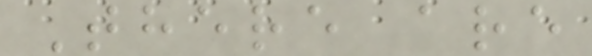There are
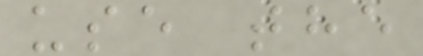use the
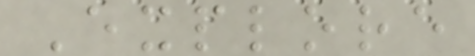Explore
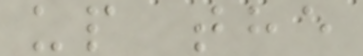up the
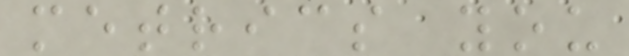metrics you
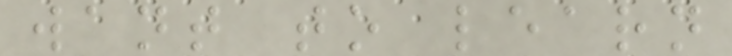want to learn
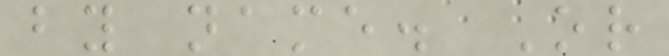by name. Or
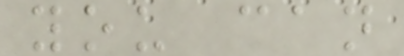you can
